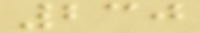230
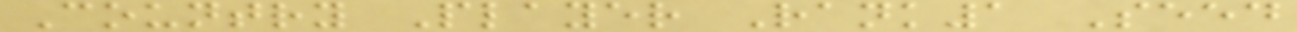Country Player Rank1 Seed
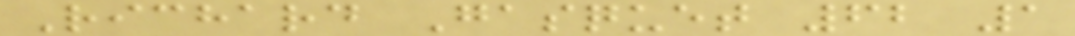Richard Gasquet 62 1
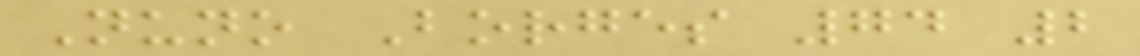Nuno Borges 74 2
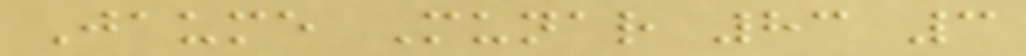Jaume Munar 83 3
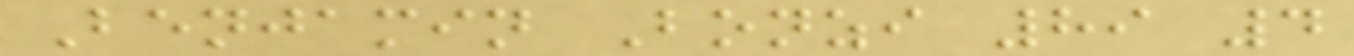Benjamin Bonzi 89 4
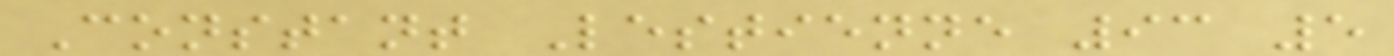Constant Lestienne 93 5
